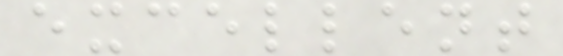excellent
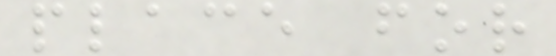place for
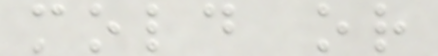mold or
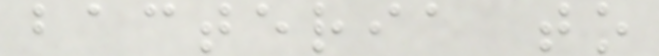bacteria to
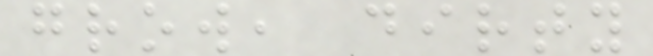grow, dirty
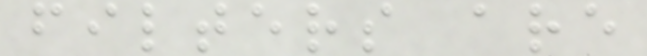filters are
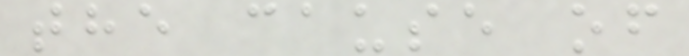the cause of
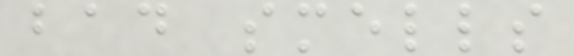bad smells
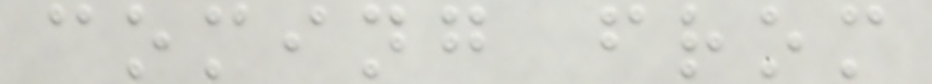coming from
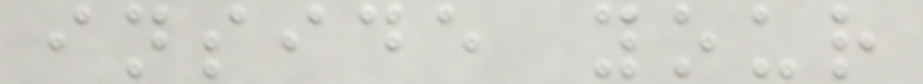inside your
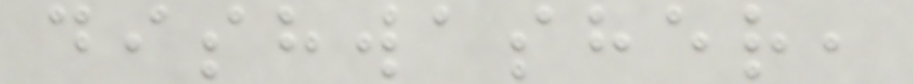dishwasher,
